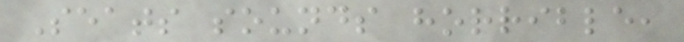Seats sounds horrible,
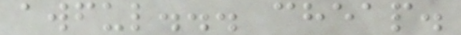awful... cheap.
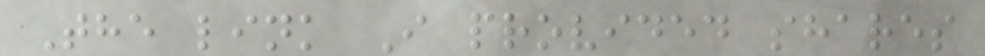The link I provided shares
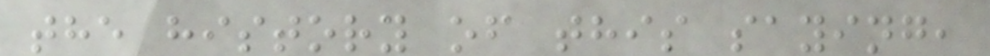the history of this saying,
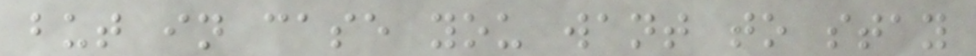but in case you want to stay
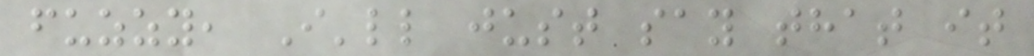fuzzy, I'll just say that it
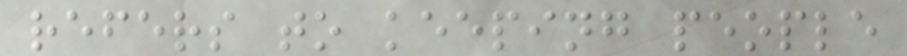refers to keeping people
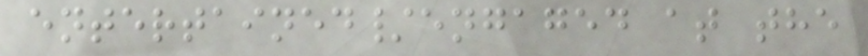entertained/engaged at the
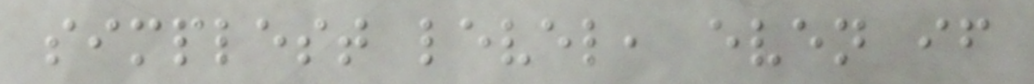simplest level, even if
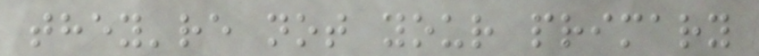they're not your primary
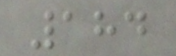184
